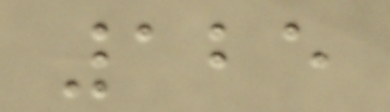125
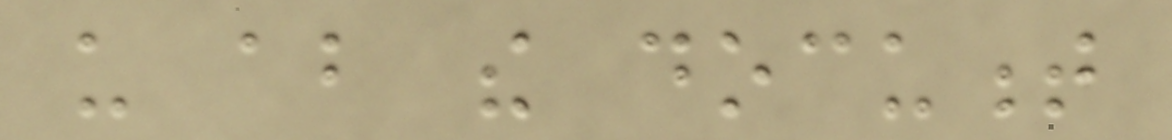us about the document
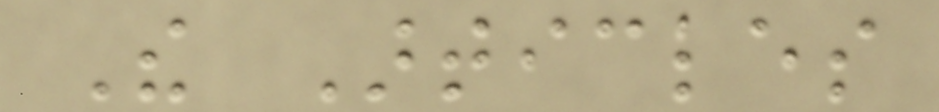The Articles
